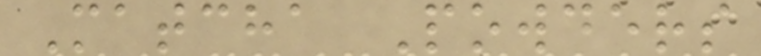Matcha Powders
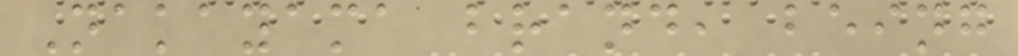Nakayama brand, being
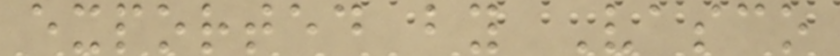exported by Vasco
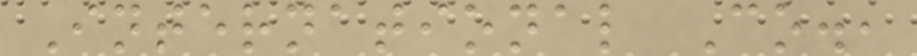International Co.,
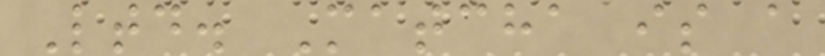Ltd. Matcha is a
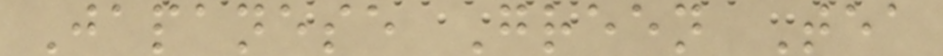Japanese Green Tea
